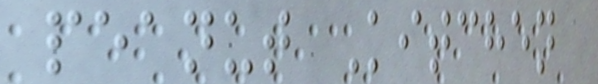peanut Kitchen
